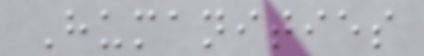Humanities
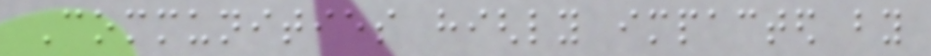Communities highly impacted by
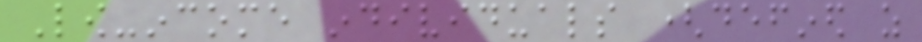Low-income individuals (defined as
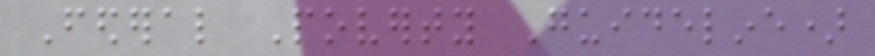Federal Poverty Guideline)
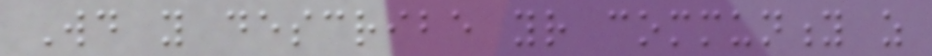Would you describe your community as
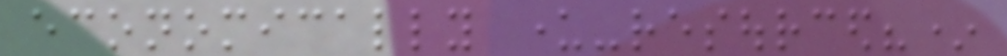economically under-resourced?*
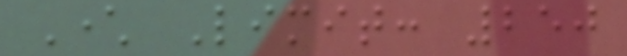Character Limit: 250
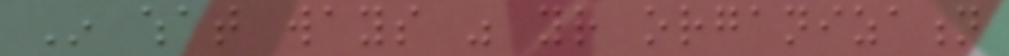In what ways was your organization
